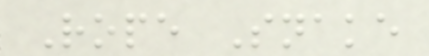Rope Snake
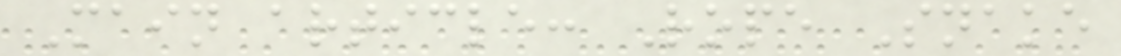Main article: Rope Snake
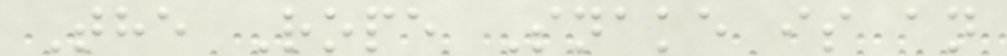The Rope Snake is an
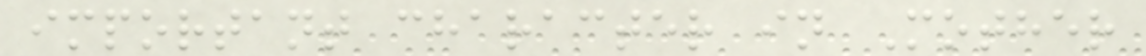important character in Mother
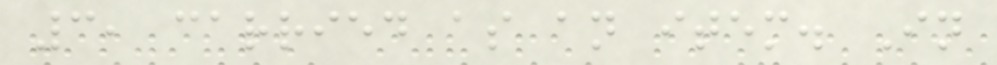3, carried as an item. In
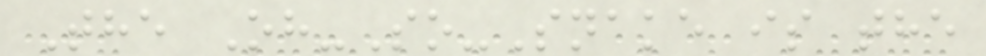The Oh-So-Snake is the
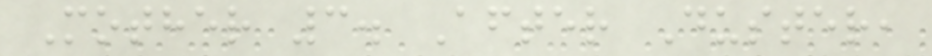Mother 3. After Duster,
